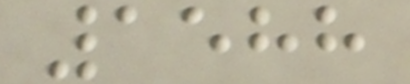1588
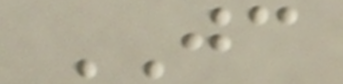JC
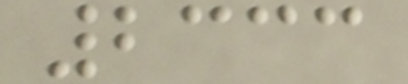2333
